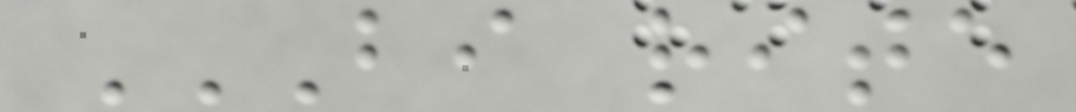BI RITE
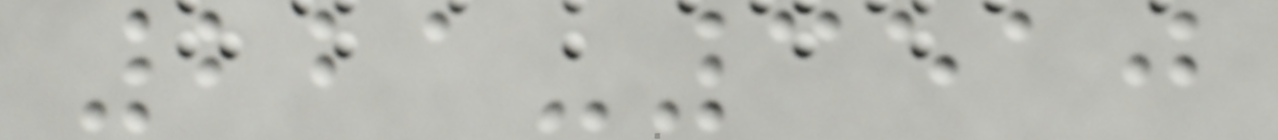221-3510
